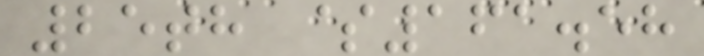25th $161.58
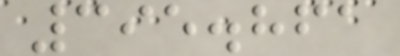395.861
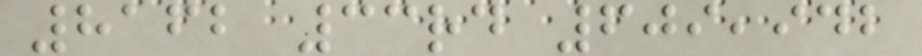8162 33rd 609,942
